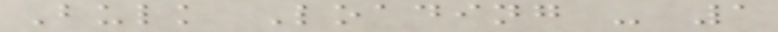Bulk Loading - 1
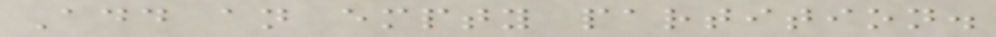Add an empty partition.
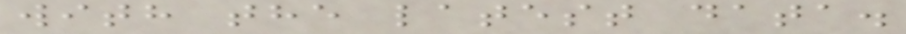with the latest data.
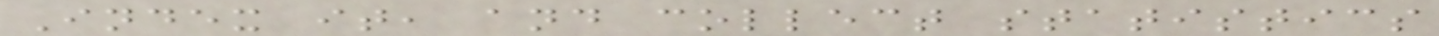Index it, and collect statistics
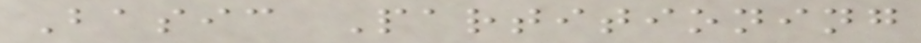Basic Partitioning
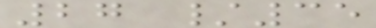27 /35
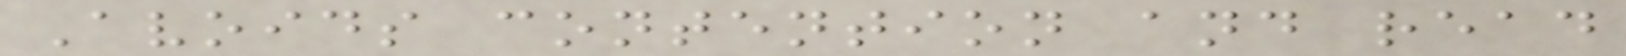Avoids contention and read
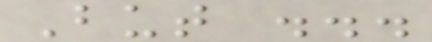But ...
